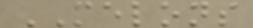MELONS
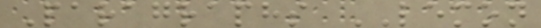Paragraphs LEMON
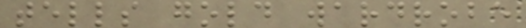tells gold wardrobe
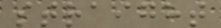straight
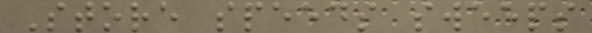Store speeds sweeps
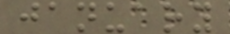january
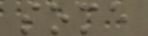some
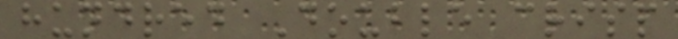hundred Double crisp
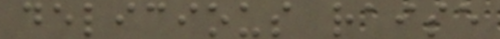delicious raise
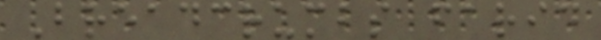Breadcrumbs farid
